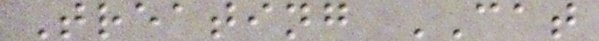Treating CAT
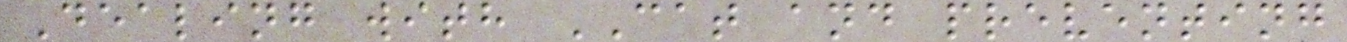Dealing with CAT and preventing
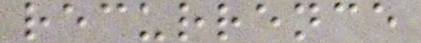recurrence
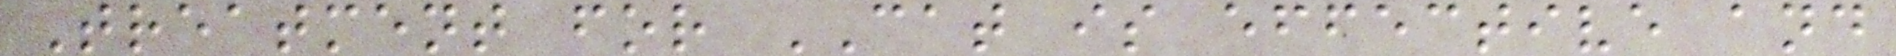Treatment for CAT is effective and
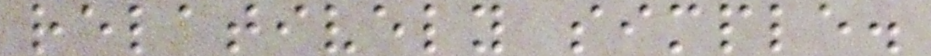relatively simple.
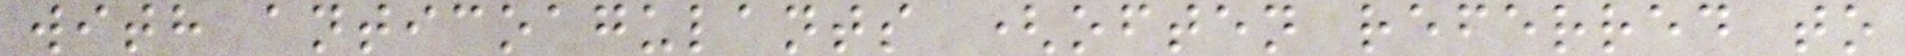with anticoagulants (often referred to
